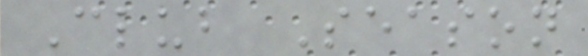Club Season
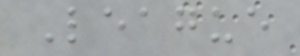League
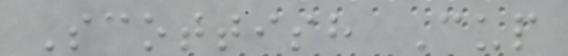Scottish Cup
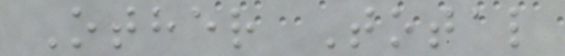Other Total
